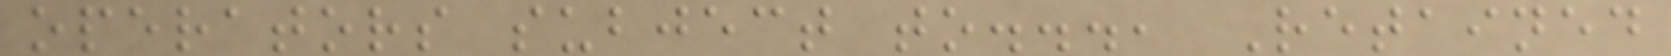operators subject to..., Retained
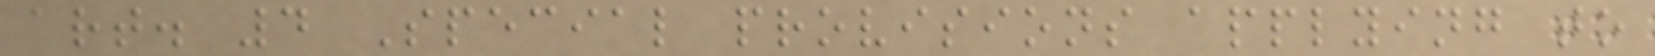art. 4 Special provisions applying to
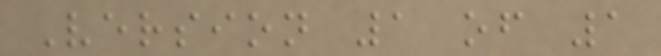Version 1 of 1
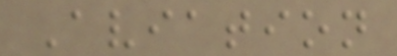Aviation
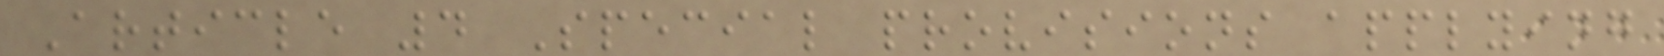Article 4 Special provisions applying
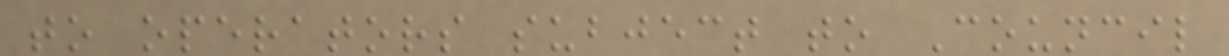to operators subject to Council
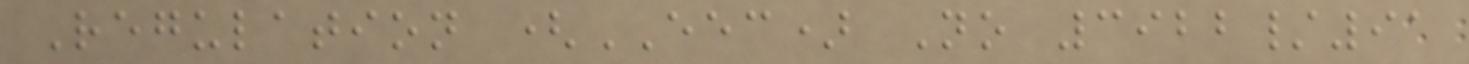Regulation (EEC) No 3922/91
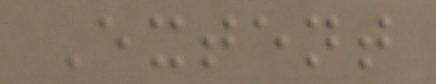Extent
